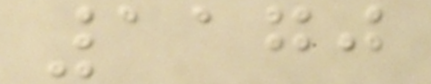1170
